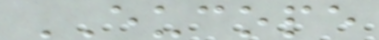EUCOPE
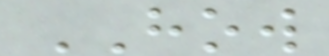HOW
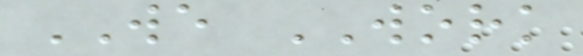WE WORK
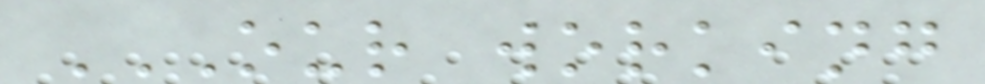OUR WORKING
